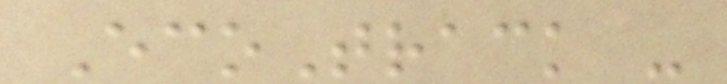EcoTrack -
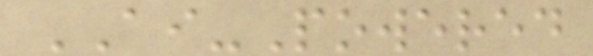AI-Powered
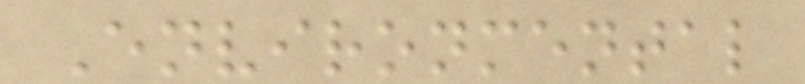Environmental
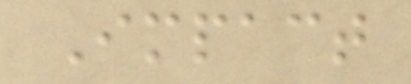Impact
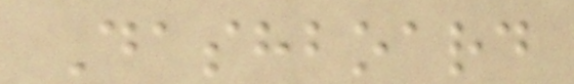Dashboard
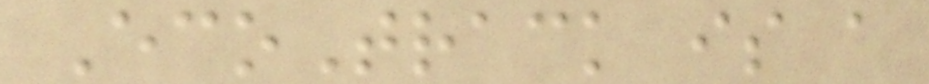EcoTrack is a
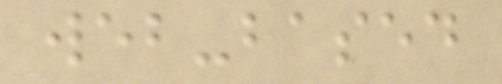web-based
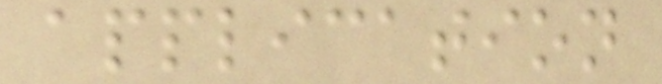application
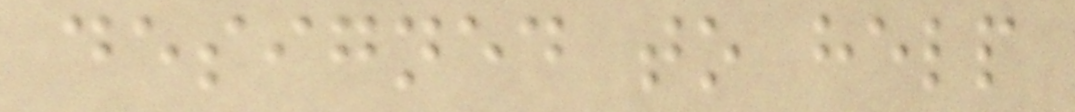designed to help
